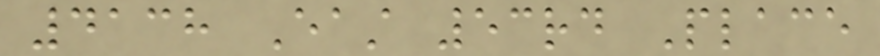4138 East 53rd Place
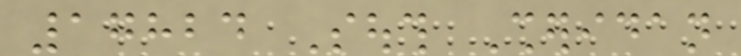17824 South Sheridan
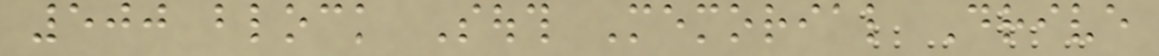500 block South Memorial Drive
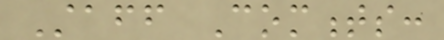Staff Comments:
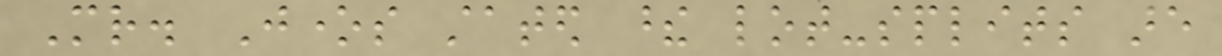Mr. Jones stated these lot-splits are
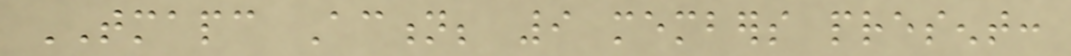TMAPC Action; 9 members present:
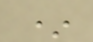*
